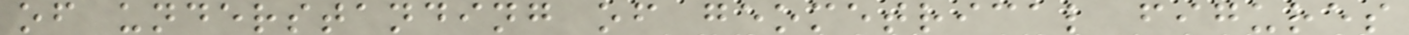of understanding of geometrical figures
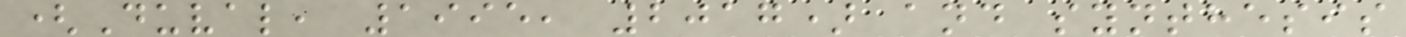(Duval, 1995, 2017) and synthesis
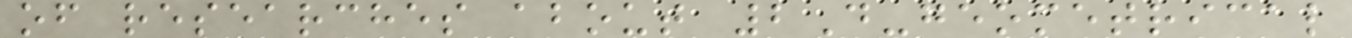of researches about 2D-geometrical
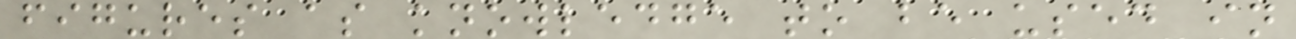figures as knowledge to be used in
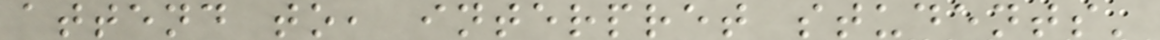attend to, interpret students'
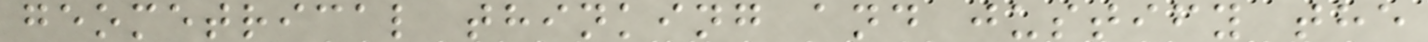geometrical thinking and justify the
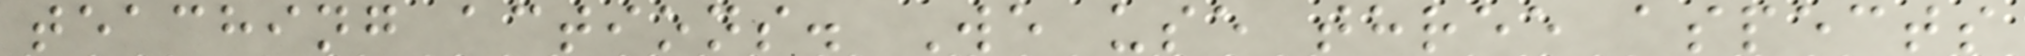teaching actions. We use three aspects
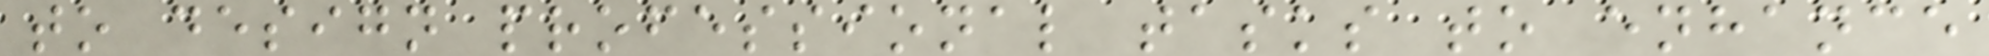to design professional tasks to enhance
